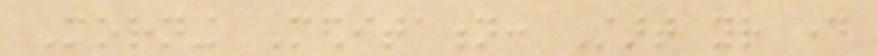Morning Meditation: Start your day
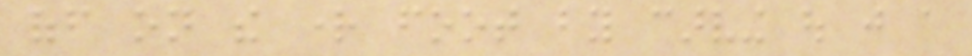off on the right foot by carving out just a
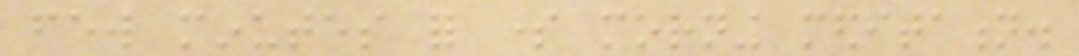few minutes for some morning meditation.
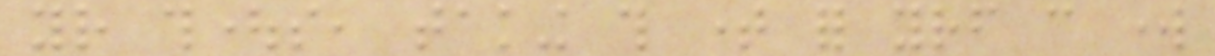your thoughts, taking this time for yourself can work
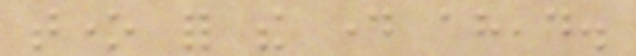tone for the day ahead.
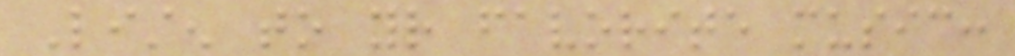Listen to your favorite music:
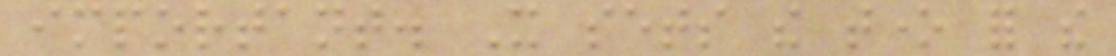important. It sets the tone for the
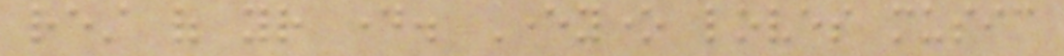rest of your day. Everyone loves music
